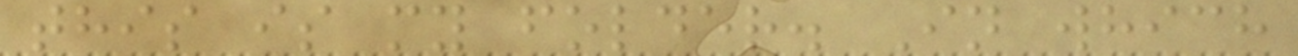this is my folder. In which
